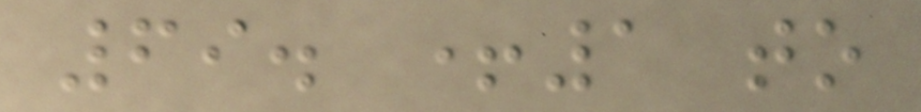69. +1 to
